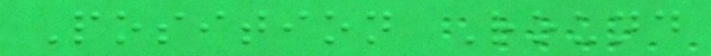Position Round
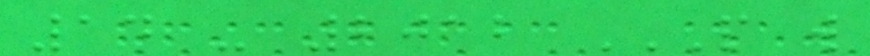14 - 2012 P W
